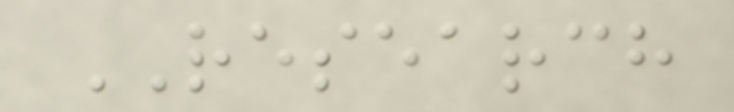RESEARCH
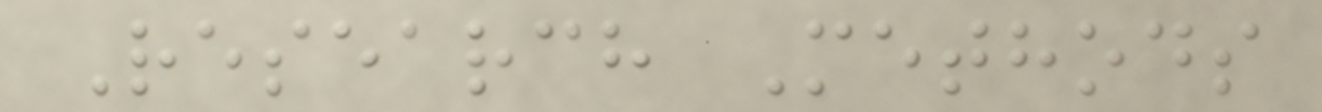Research Methods
